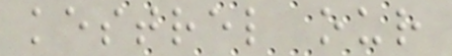kestrel our
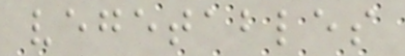vegetables
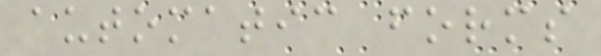automatic forms
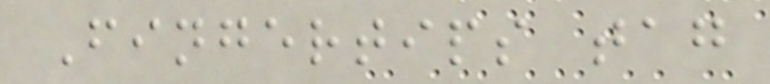Fingertips tag
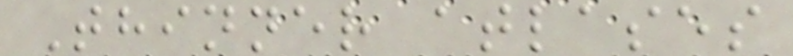Thinner atlases
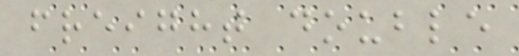freight double
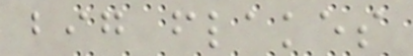big flakes
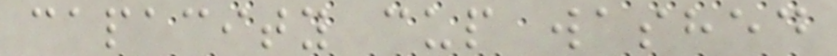capacity cup washed
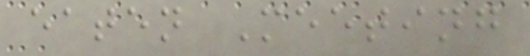eaten Meeting
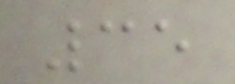35
